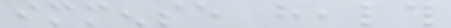immense health
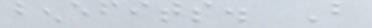benefits. But
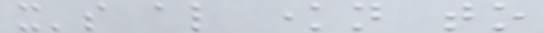it's also known to
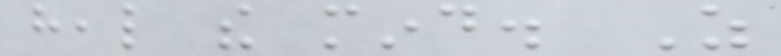heal the mind. As
